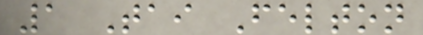1 Tai Felton
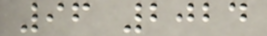96 2024
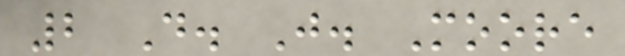2 D. J. Moore
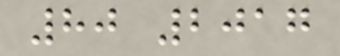80 2017
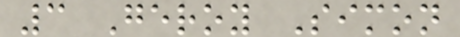3 Geroy Simon
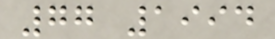77 1994
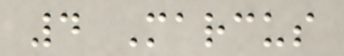4 Marcus
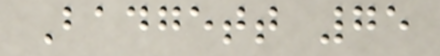Badgett 75
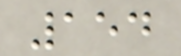154
